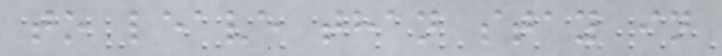to leave than stay in
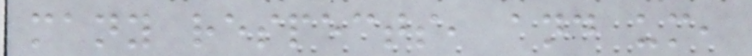many respects, and um,
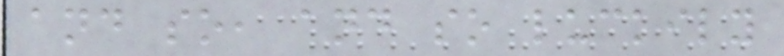and so, and so luckily
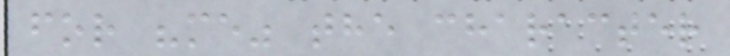for "me" the character
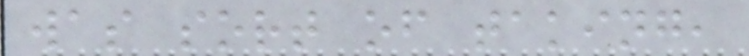was sort of taking,
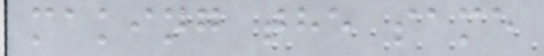making the same
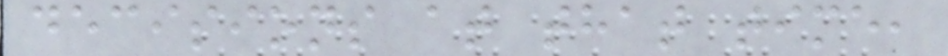decisions at that time,
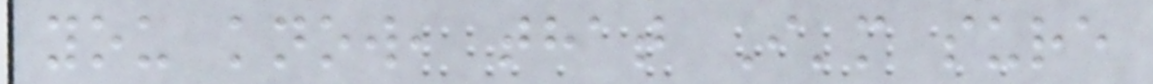you know, that I'm sure
